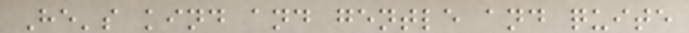He's kind and gentle and quite
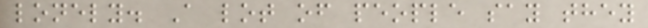lonely. A lot of people say they
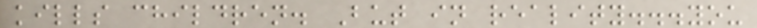kills children. But in reality...you
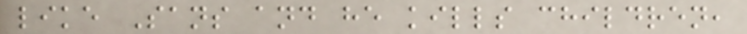like Sans and he kills children,
